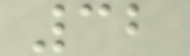32
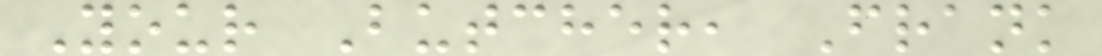Your Butcher, Frank
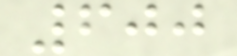600
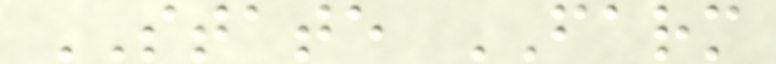STATE FARM
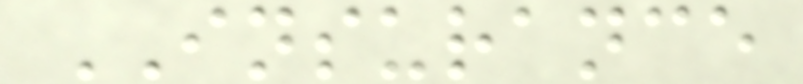INSURANCE
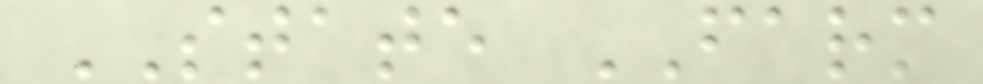STATE FARM
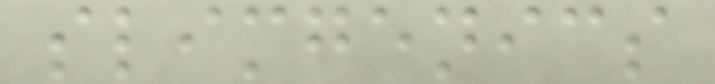slimgenics
